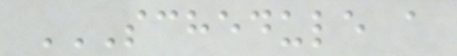SCHEDULE A
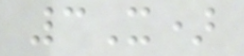3X)
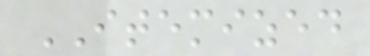ITEMIZED
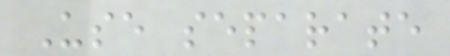Use separate
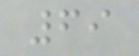69
